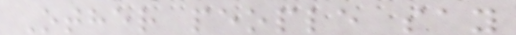Other people say
